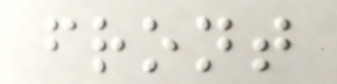front
